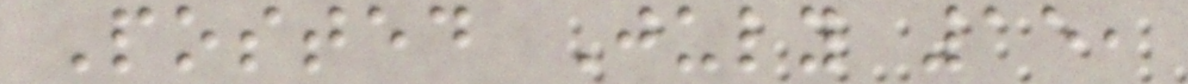Posted July 15,
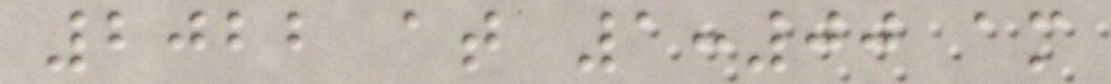2022 at 1:00 am
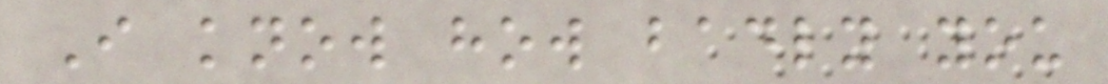I know how badly you
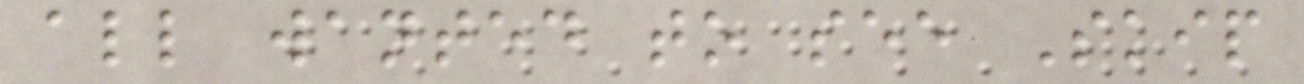all wanted to see Skip
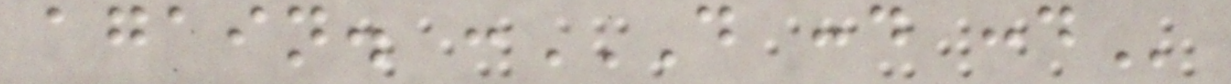again. :D :D :D
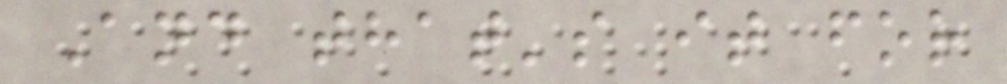And that's it for
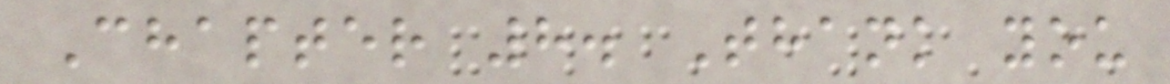Chapter 8. Thank you
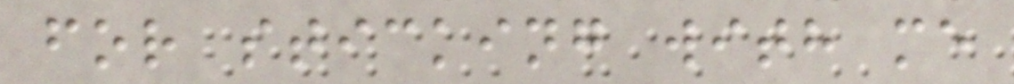for sticking with me
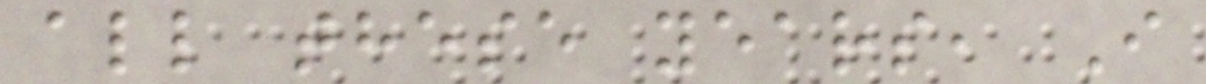all these years, I
